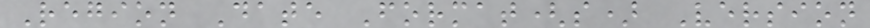Region Date Format(s) Version
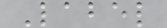Label
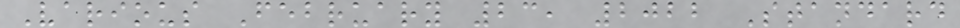Various February 23, 2022 Standard
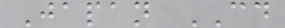Japan CD
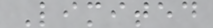Limited
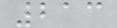213
